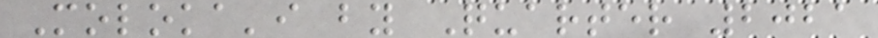Moloka'i by Quarter 2021
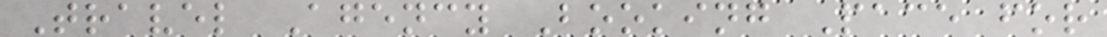Travel Agency Booking Pace for
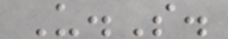U.S.
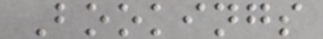Bookings
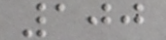100
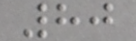80
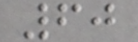60
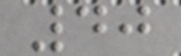40
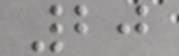20
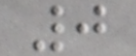0
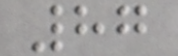87
